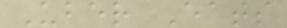Uber Eats
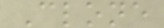Clone
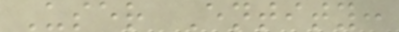User Entity:
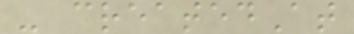- createdAt
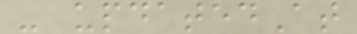- updatedAt
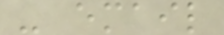- email
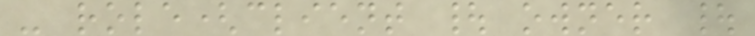- role(client | owner |
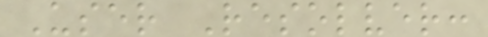User Resolver:
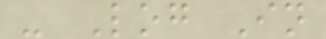- Log In
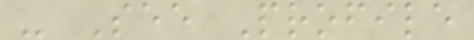- See Profile
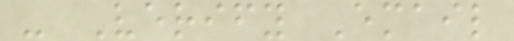- Verify Email
